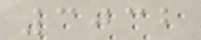3032
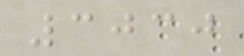3030
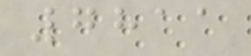7811
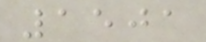1501
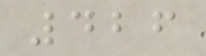426
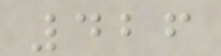426
